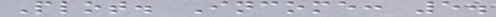Plot. Income: 5.
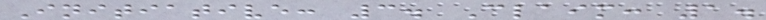Initiative: 3. Claim: 1.
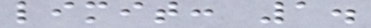limit: 1.
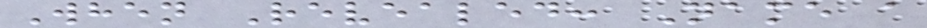When Revealed: Name a
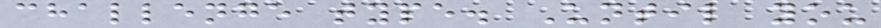challenge type. Until you
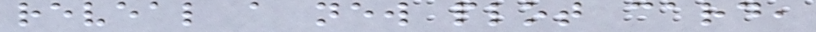reveal a new plot card,
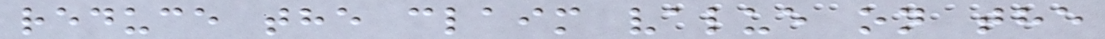reduce the claim value on the
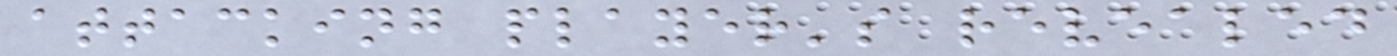attacking player's revealed
